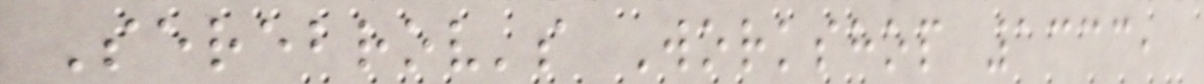Serebrov's Workshop 1333,
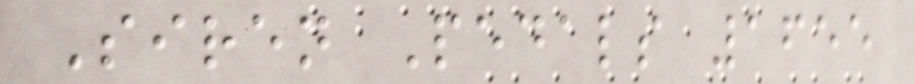Siren Pedals 1655
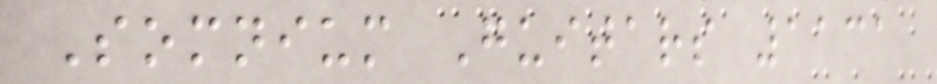Somnium Guitars 1131
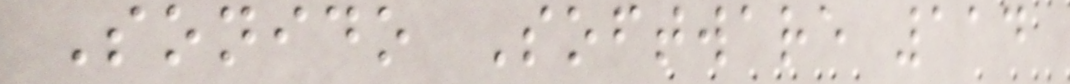Sonido Software 114
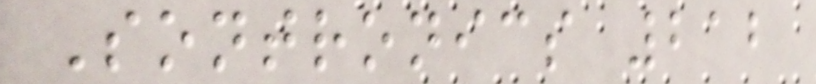Sontronics 212
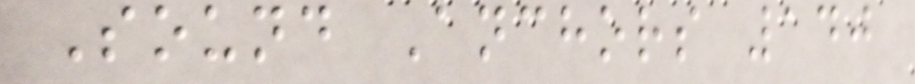Sound Anchors 140
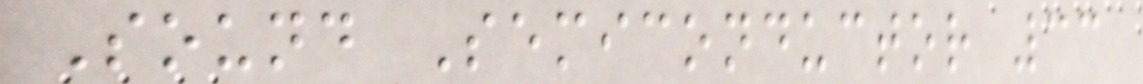Sound Semiconductor 33
